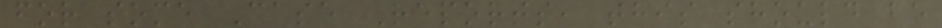for some Case Reports, this should be
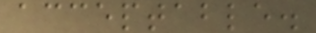acceptable.
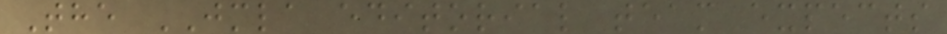The JMLA editorial team expects
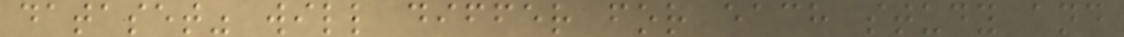dataset" will differ for each study and
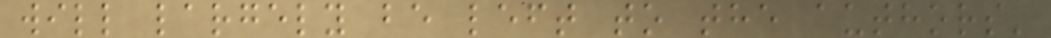will largely be left to the authors'
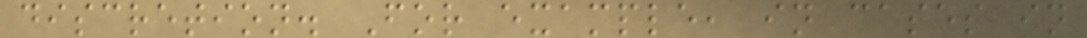discretion. For example, in cases in
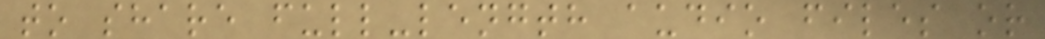to share full-length audio files or
